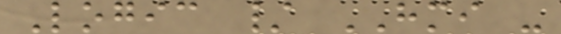Logic / HMI -
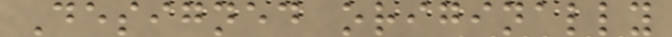Designed originally
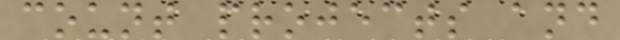count projects and
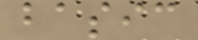basic
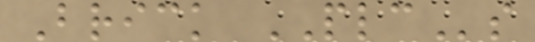Brick PLCs
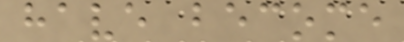have become
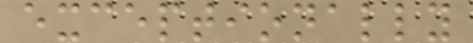exceptionally
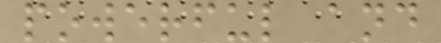powerful and
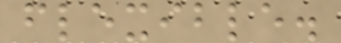flexible.
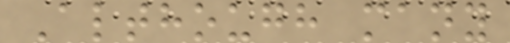Although many
